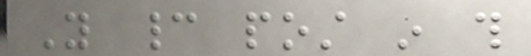You cannot post in this
